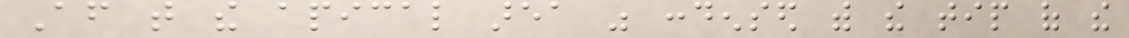After that the apical area was condensed with the tip of the
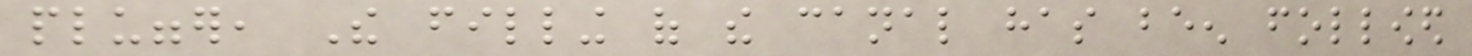plugger, The filling of the canal has been followed
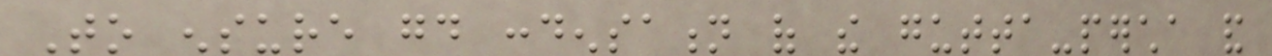To ensure good condensation of the gutta-percha and
